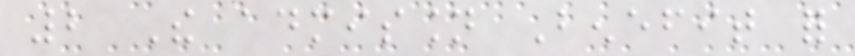2 The admission Benefit for
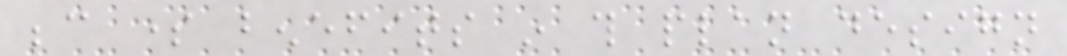because some benefits in this plan design
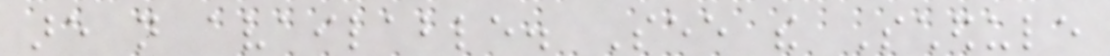are not available. See the Schedule
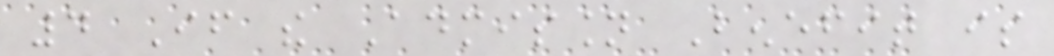4 If the Admission Benefit is
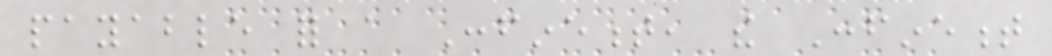payable for a Confinement, the Confinement
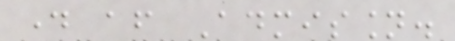day after Admission.
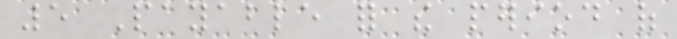5 Payable for the period of
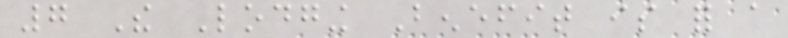7 The Lodging Benefit is for a
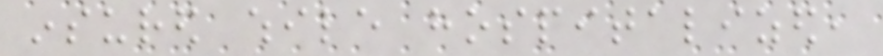insured while hospitalized,
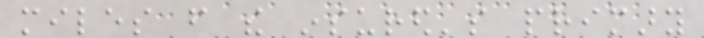miles from the insured's primary
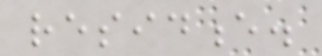residence.
